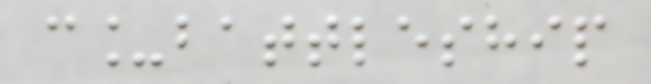c_battleship
